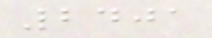2401
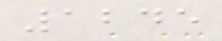1245
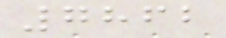7862
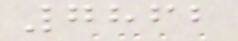7862
